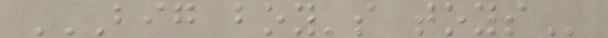BIG BOY'S TOYS
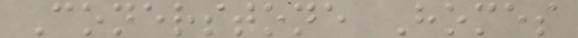Conerstone Homes
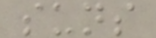suns
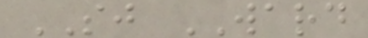SJ WARD
